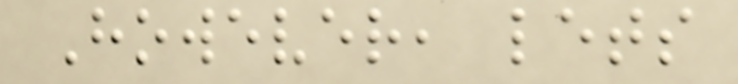However, lets
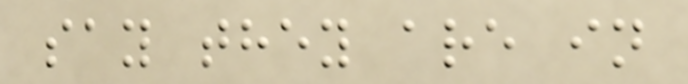say they are in
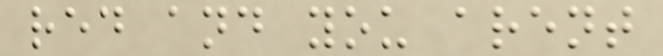red and you arent
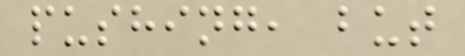pushing, but
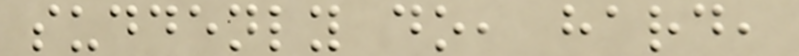suddenly do, hard,
